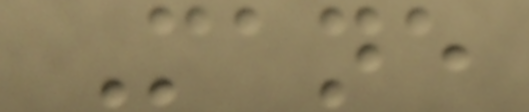Mane
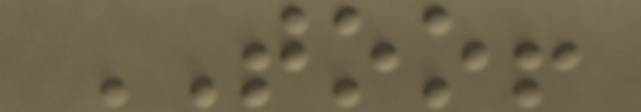TOO!
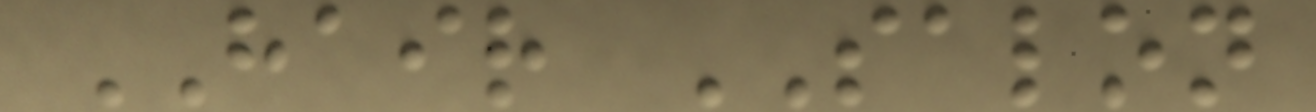HAIR SALON
